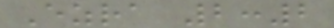Ezra 2:2
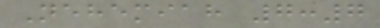Nehemiah 7:7
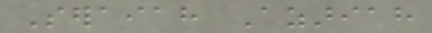Seraiah Azariah
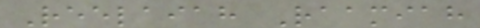Reelaiah Raamiah
